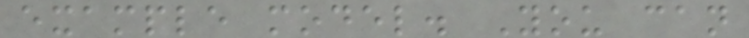example model. You can
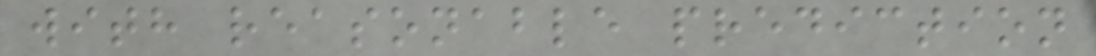with reasonable prediction
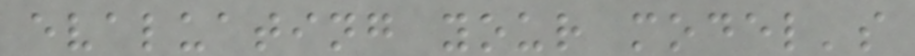evaluating your model's
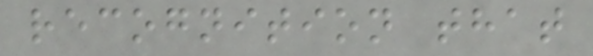recognition that
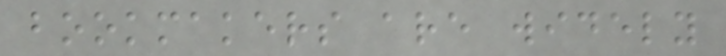bookmakers are widely
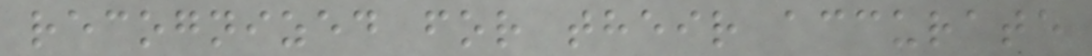recognized for their accurate
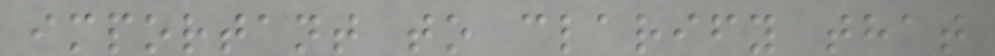important to clarify that
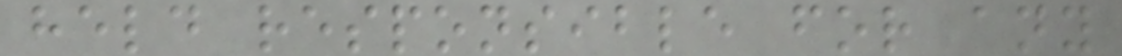held responsible for any
